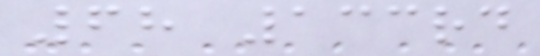68 133rd
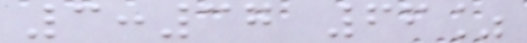3:37 66%
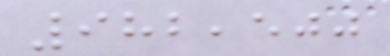982,500
